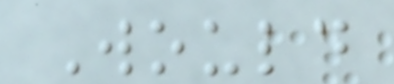Would
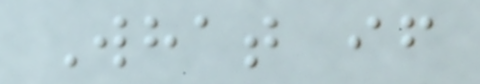What if
